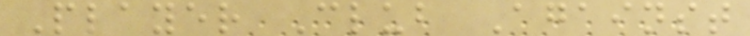Player Club Against
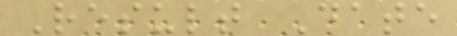Result Date
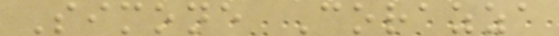Simone Corazza
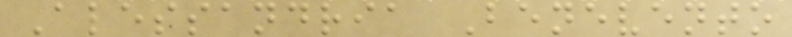Alessandria Benevento
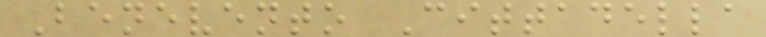Benevento Cittadella
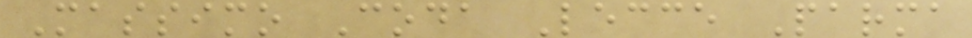Massimo Coda Lecce Parma
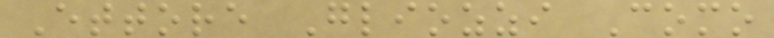Ettore Gliozzi Como
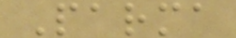Parma
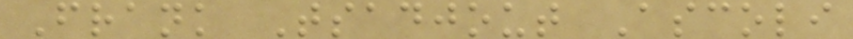Frank Tsadjout Ascoli
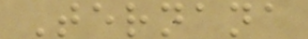Ternana
